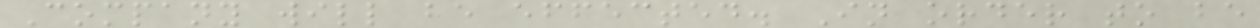Company will be effected. In order to be
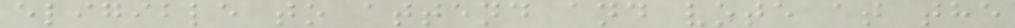eligible to attend and vote at the
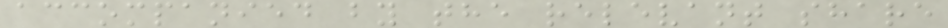accompanied by the relevant share
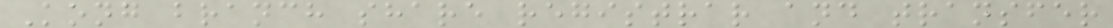Kong branch share registrar and transfer
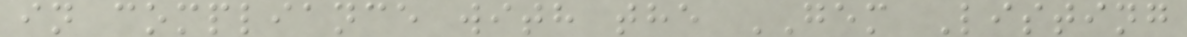in compliance with the GEM Listing
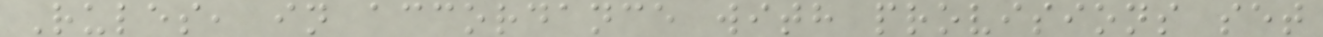Rules, in accordance with provisions set
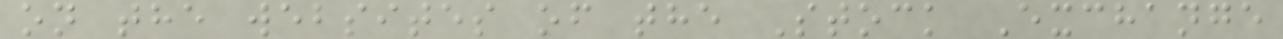on the websites of the Stock Exchange
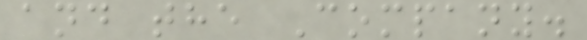and the Company.
